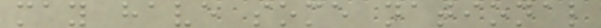may have some national
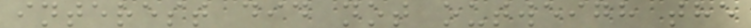interest did not outweigh the
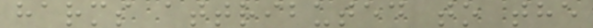harms attributed to the
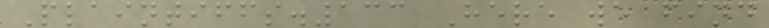Plaintiffs.133 Here we find
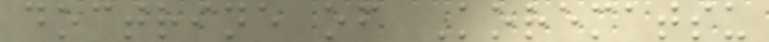doctrine of Korematsu
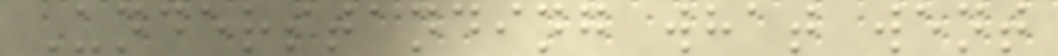Understanding what went
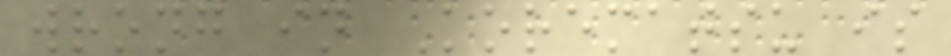wrong in Korematsu is
